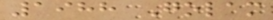1988 Golam
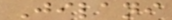Jilani
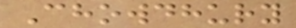Chowdhury
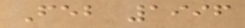Feb 1996
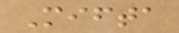Mifta
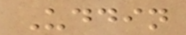Uddin
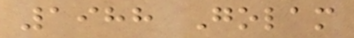1988 Golam
